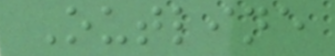Outline
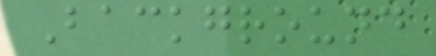Background
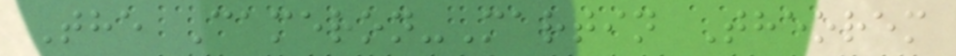The Cameron-Martin Theorem
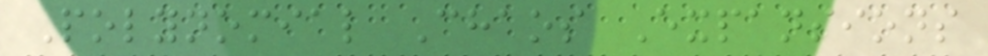Polynomial Chaos Expansions
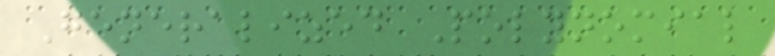Generalized Polynomial
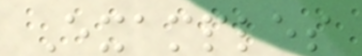Examples
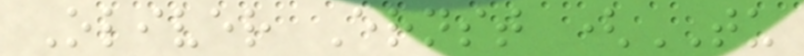Oliver Ernst (TU
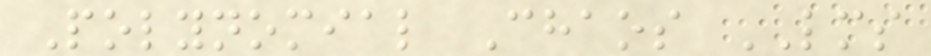Polynomial Chaos LMS
